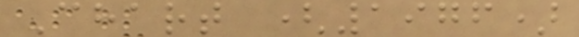Chart (1976)
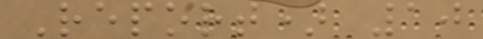Report) 10
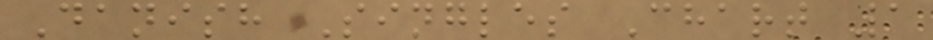Danish Singles Chart 1
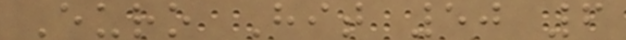Euro Hit 50 6
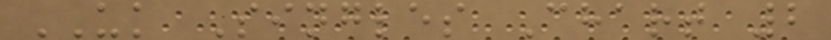UK Singles Chart 2
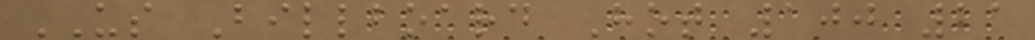US Billboard Hot 100 11
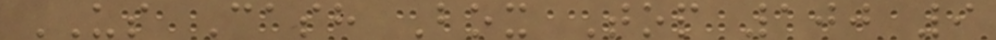US Cash Box Top 100 9
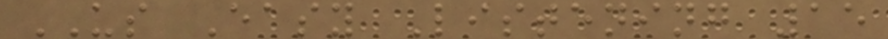US Easy Listening 15
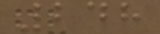248
